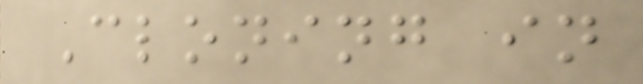Cloning in
